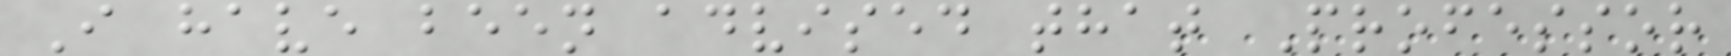I have been advised that Professor
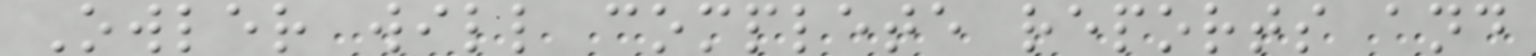Owler will complete reports and
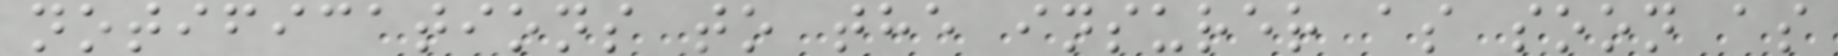notifications to the insurer as soon as
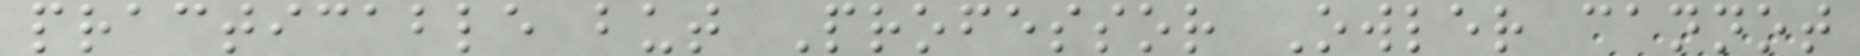practicable but Professor Owler cannot
